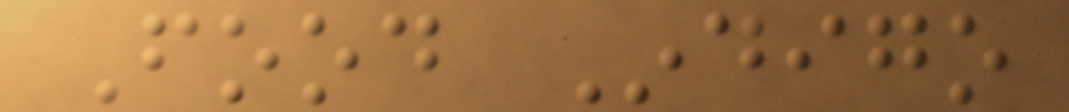Food Indigo
